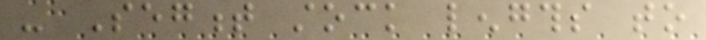- Segment stock lengths to
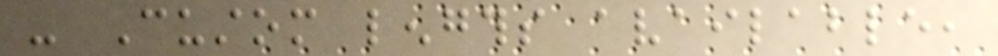- Custom lengths available,
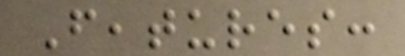Features:
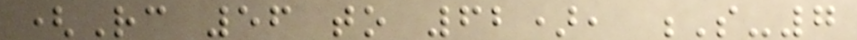(Rc 56 to 62), S-7
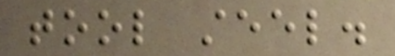tool steel.
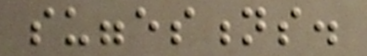suggestions.
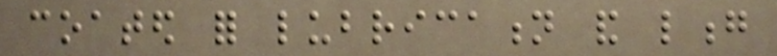coated for lubrication and long
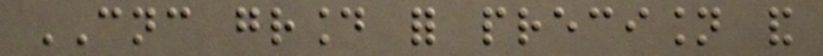CNC ground for precision and
